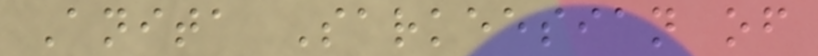Anita Sarkeesian of
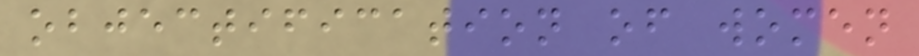objectification of women
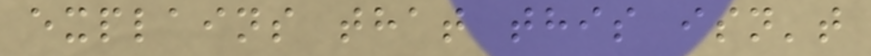explains that this isn't
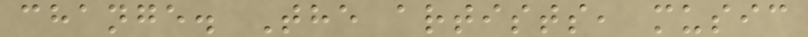change. The artists, music
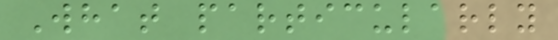What particularly
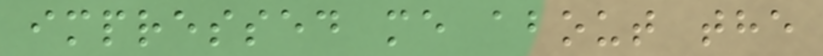impressed me about the
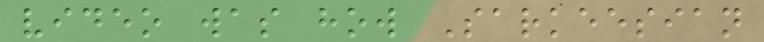video was how Sarkeesian
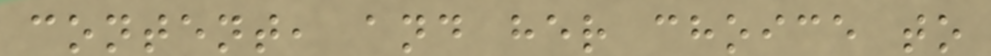content, and her choice to
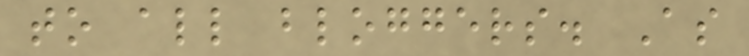to all bloggers. As
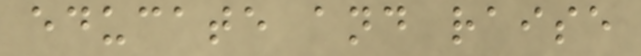educate and raise
